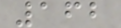162
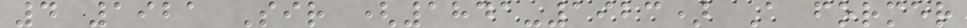4 1921 Sir (1841-1923) A former
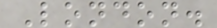London.
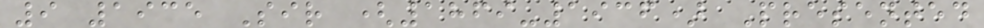9 1935 Sir (1869-1936) Presented
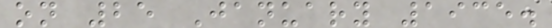on 25 January 1935.
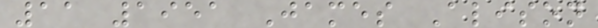11 1951 James Alison
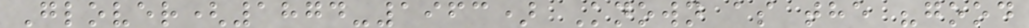Glover(1874-1963) Known as the "good
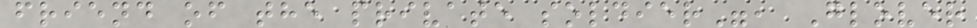friend of the private soldier", Glover
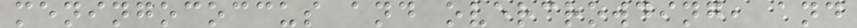meningococcus and overcrowding, and
